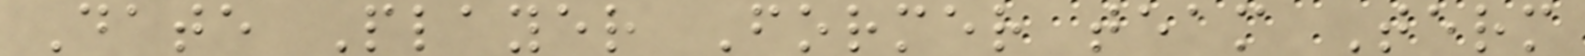Date Player Former team Term
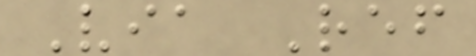Via Ref
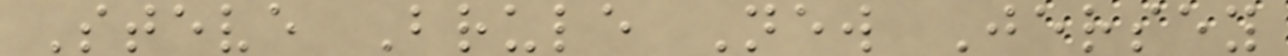Steve Brule New Jersey
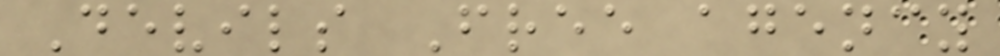Devils Free agency
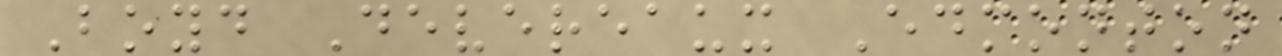Boyd Devereaux Edmonton
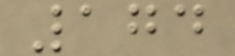174
